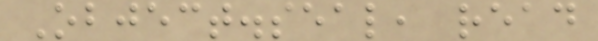Object.seal, read
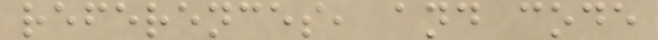references, and code
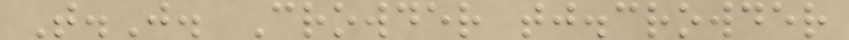T.J. Crowder tj.crowder
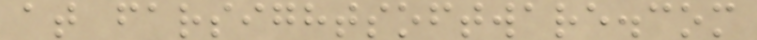at farsightsoftware.com
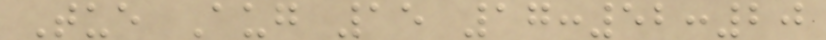Tue Aug 15 17:52:20
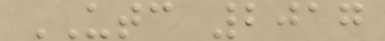UTC 2017
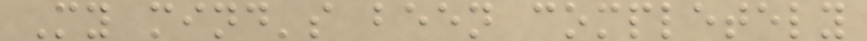My mind's been completely
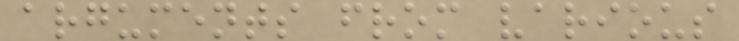arguments from various
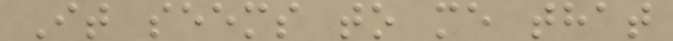It seems to me that
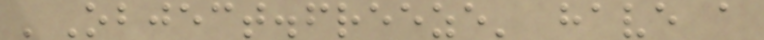'Object.freeze' have a
